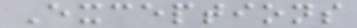Exceptions
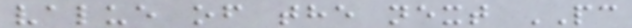value of the next PC
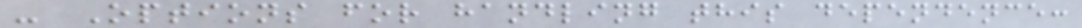- Options for handling this dependence:
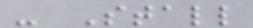- Stall
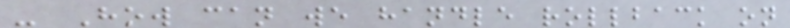- How can we handle rollback on
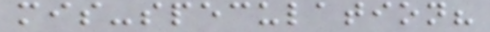mis-speculation?
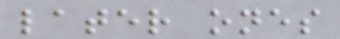later ones
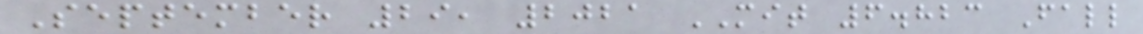September 29, 2021 MIT 6.823 Fall
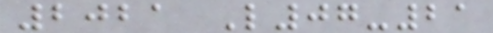2021 L07-21
